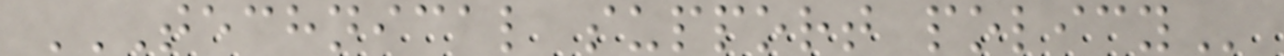TECHNICAL SUPPORT POLICY
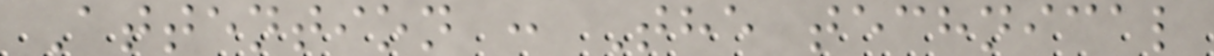Attention : The technical
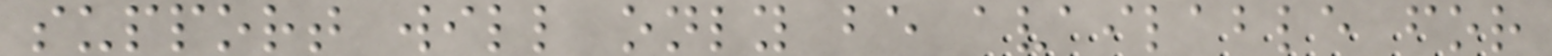support will only be available for
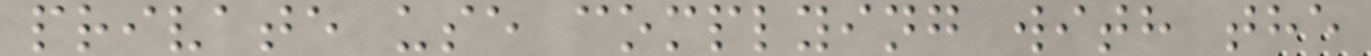private use complying with the
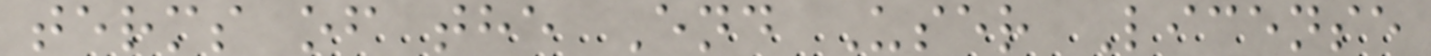terms of the End User License
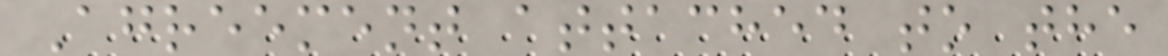Agreement attached to the
